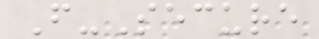F-Secure
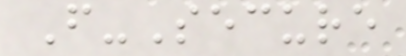F-Secure
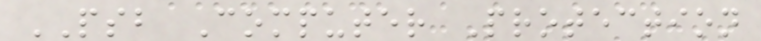PSB Computer Protection
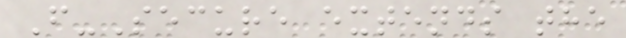F-Secure extends the
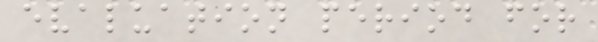evaluation period for
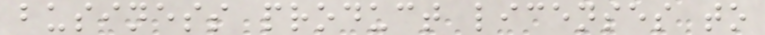business product licenses to
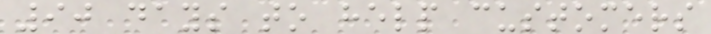90 days to help customers
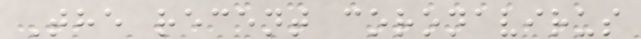The recent coronavirus
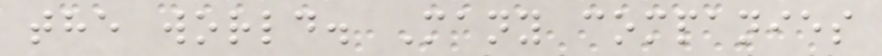the world. Many companies
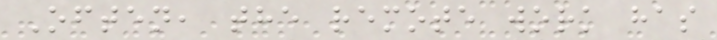Often, the remote work has
